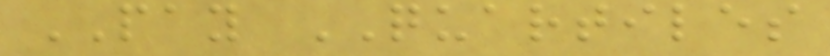PAY QUARTILES
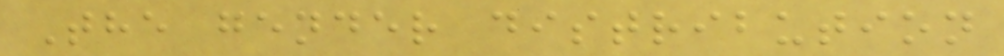The gender distribution
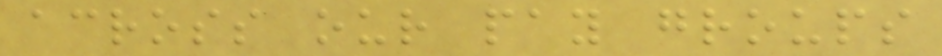across our pay groups
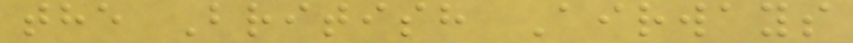the British Airways
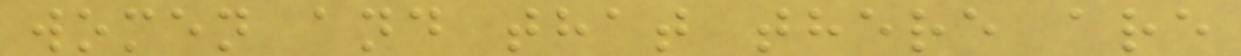women and that there are
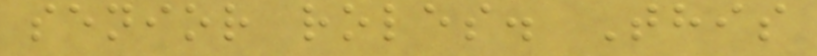senior roles. This
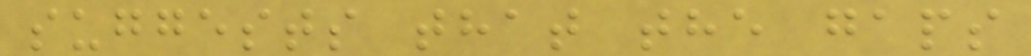suggests that the gaps
